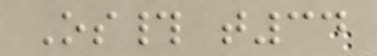Os# t34
